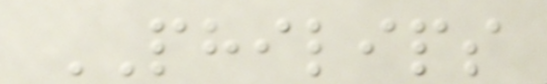PHILIPS
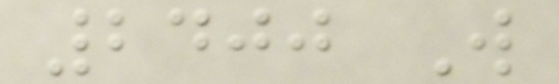2400 W
